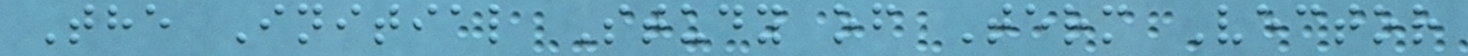The Initial Study of Term Vector
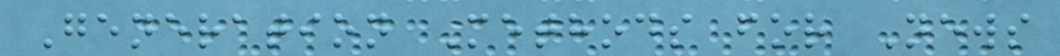Generation Methods for News
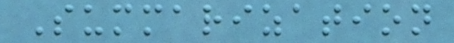Summarization
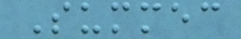Summec
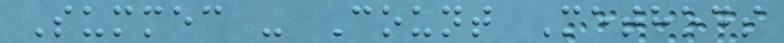Summec - Count Methods
